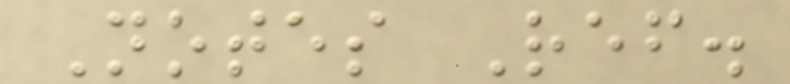Notes Ref.
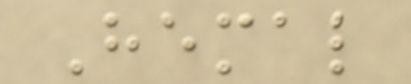Hemal
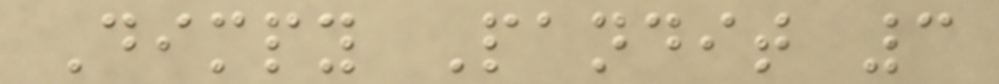Dimpy Pandit 3
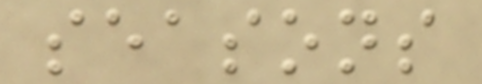seasons
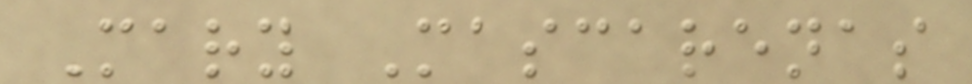Mary Mascarenas
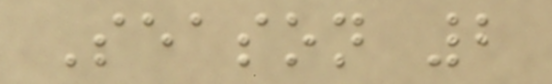Season 2
